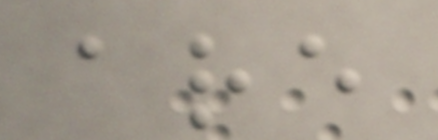are
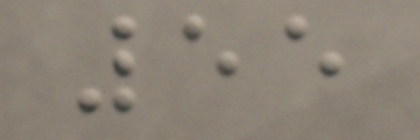55
